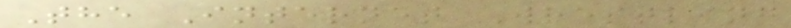The Internet Wrestling
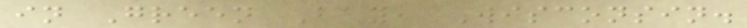in Green Bay, Wisconsin.
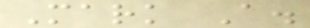Mark A.
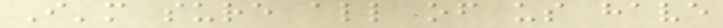I'm sure all of us have
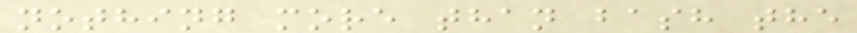nothing more than bash the
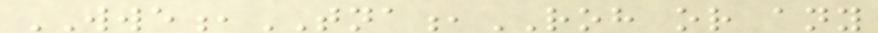WWE,TNA,ROH or any
